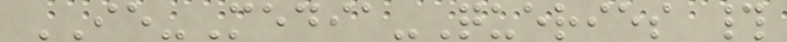IE-Media-Queries #
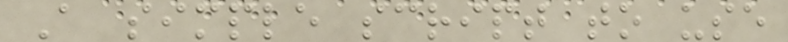A simple script to use
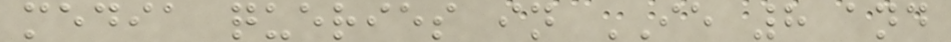media queries in IE 8 and
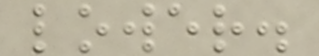lower.
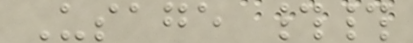Usage ##
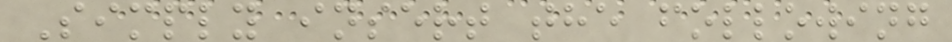Simply insert the following
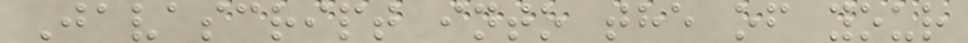Javascript into the of your
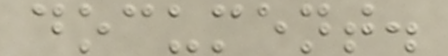document.
